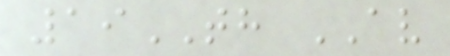19TH AV
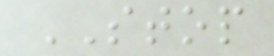STOP
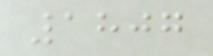1807
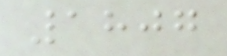1807
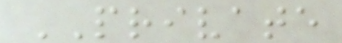PRIVATE
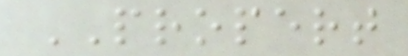PROPERT
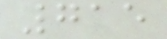715
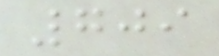709
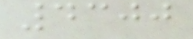4300
